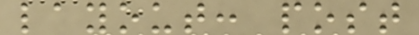layout: post
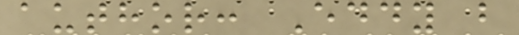author: Eddy b
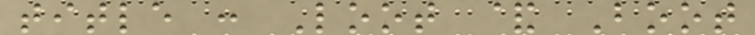title : Loot & Boot
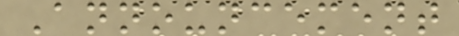Announcement
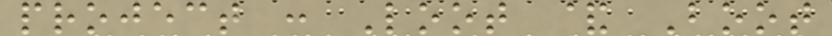project : Loot & Boot
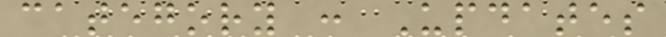category : Updates
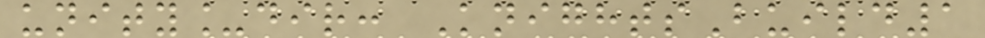unity_dir: KnightsBuild1
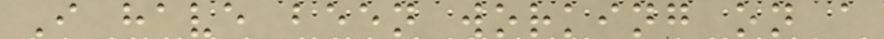I have been working on a
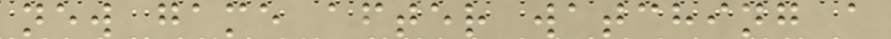new game after watching a
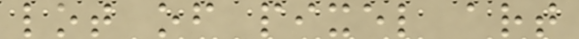lot of pixel art
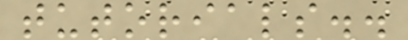tutorials..
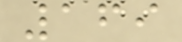169
